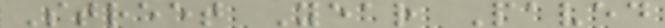Street Year Paved
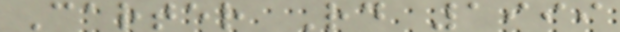Carter Rd 1999
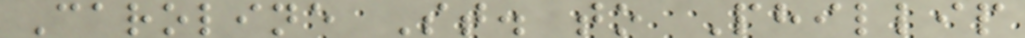Caroline St. to Phillip
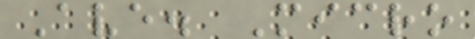Ave. Micro
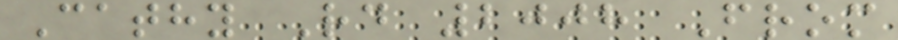Cathy Rd 2008 From
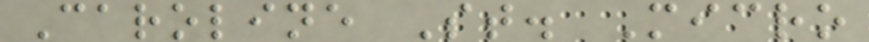Caroline St. Micro
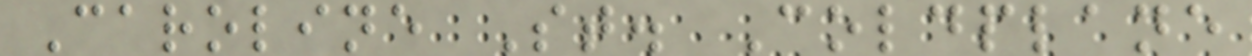Caroline St. Coldplane
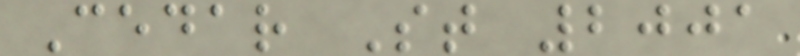Cedar St 2001
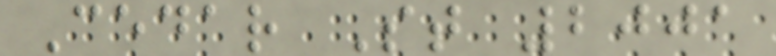Cedar St 2001
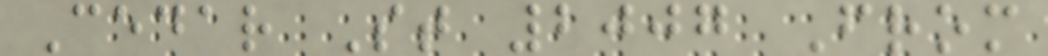Cedar St 2007 From
